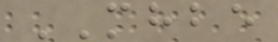MHBE
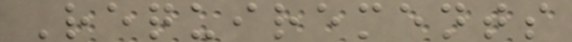Requirements
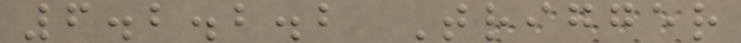6.2.2.2 Trigger
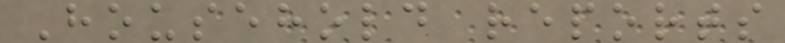Household reports
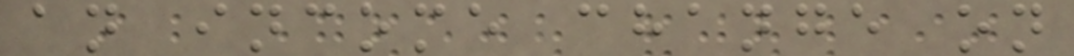an income change on
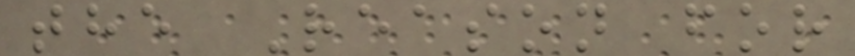the Reason for
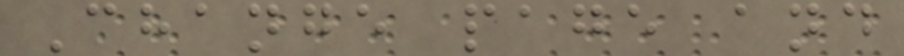Change page and
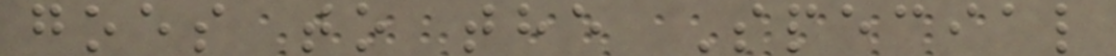goes to the Special
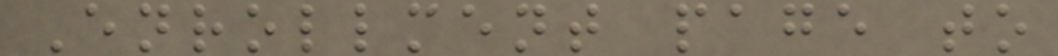Enrollment page to
